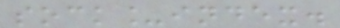sock_index.
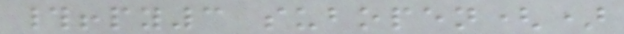#!py3 subopen()
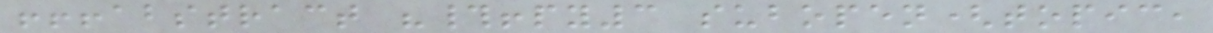!!!abstract "#!py3 subopen(topic,
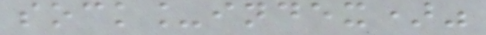sock_index)"
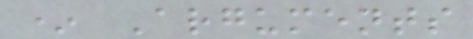* Arguments
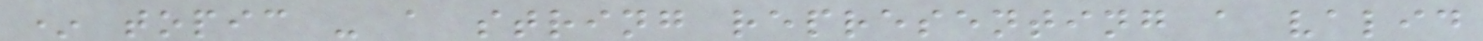* topic - a string representing a valid
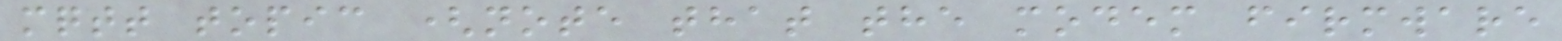mqtt topic (note that the modem firmware
